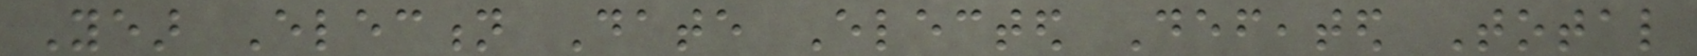Year Election Date Elected Defeated Total
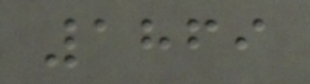1869
